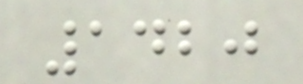1420
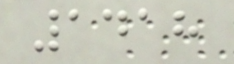1418
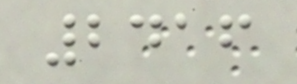2416
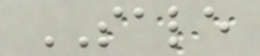SALE
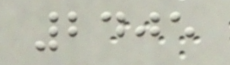2405
